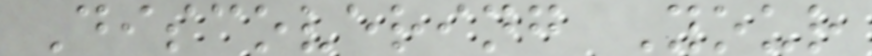Discovering Your
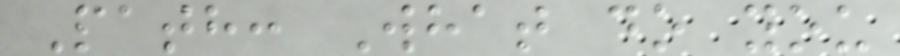Path: What do you
